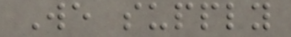We supply
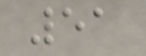51
